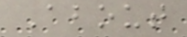About
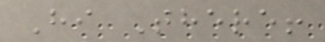Hi There!
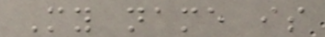My name is
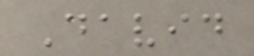David
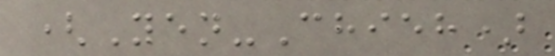(Yen-Chieh)
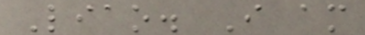Liao. I am
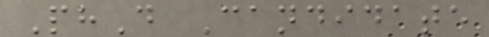PhD Candidate
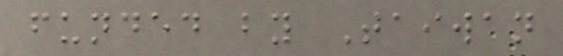funded by Taiwan
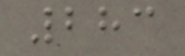283
